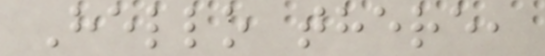Hello there,
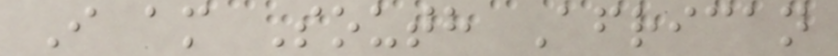I am South African
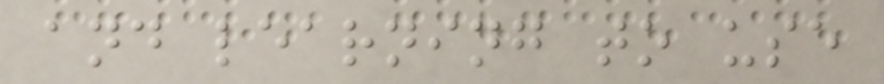and learning to use
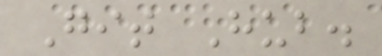Git Hub.
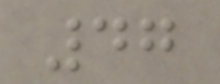47
